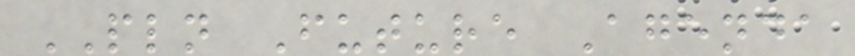PLN Future Agenda
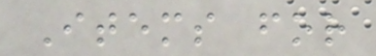Items for
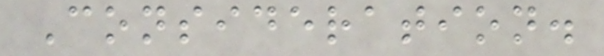Consideration.
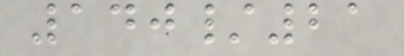140/21
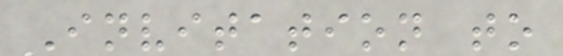Invitation to
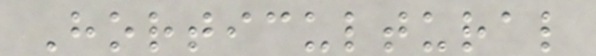Horticultural
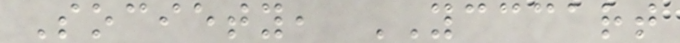Society, YCCCART
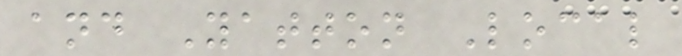and Yatton Local
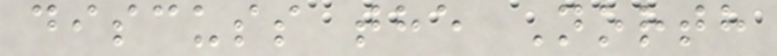discuss the North
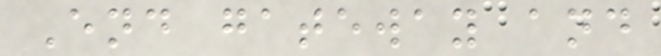End gateway and
